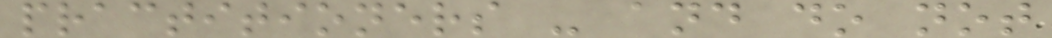practitioners - and do not
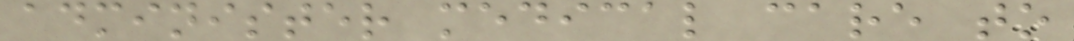administer medical care to
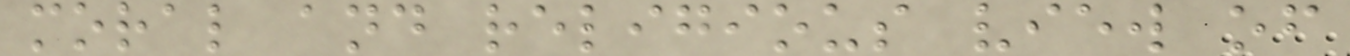moral and religious view of
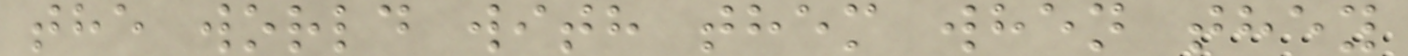the world with them when they
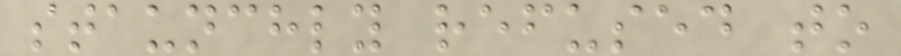staunchly refused to
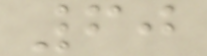60
